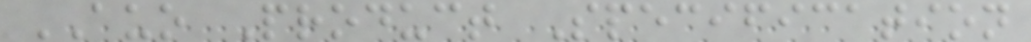AUO Product Specification
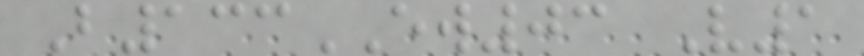B133EW03 V1
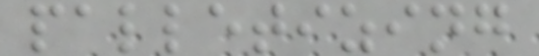palletizing
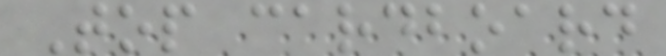Top cardboard
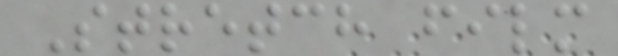Stretch film
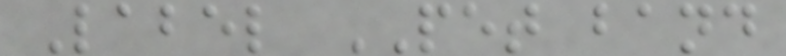Label PET band
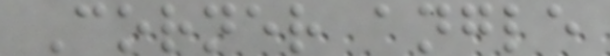Corner angle
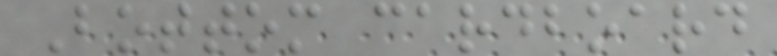Bottom cardboard
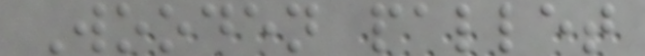Wooden pallet
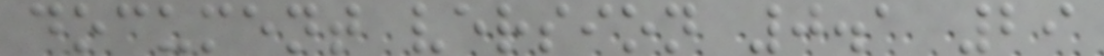document version 0.1 29
